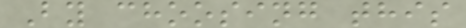By choosing this
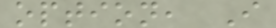option, I
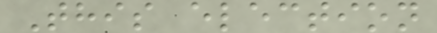This election
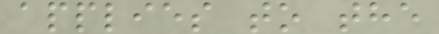applies to the
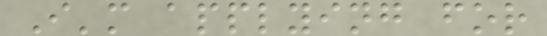I'm applying for
